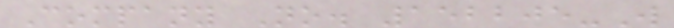Company No. 152205-W
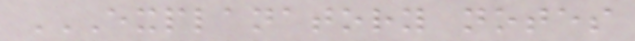EXPLANATORY NOTES
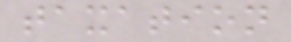taxation
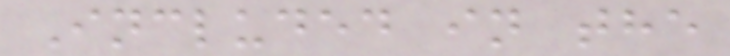Included in the
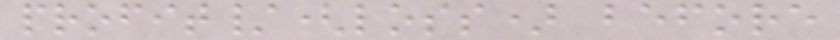profit/(loss) before
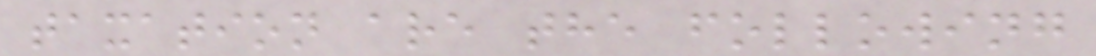taxation are the following
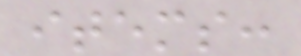items:
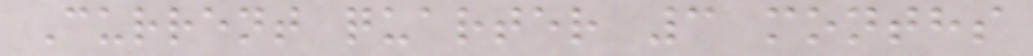Current quarter 3 months
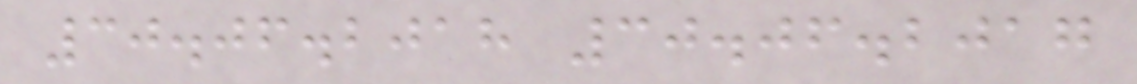30.06.2018 30.06.2017
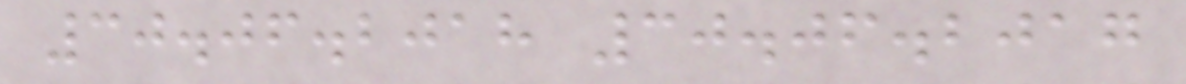30.06.2018 30.06.2017
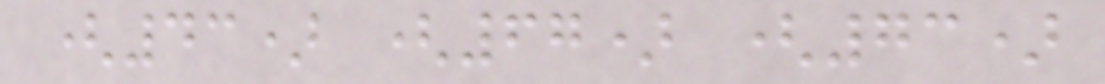(43) (67) (73)
